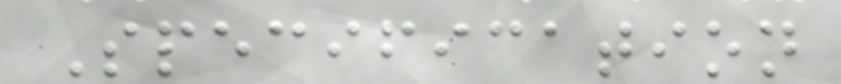Specification
